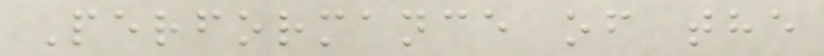Performance of the
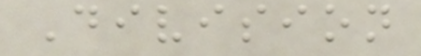Division
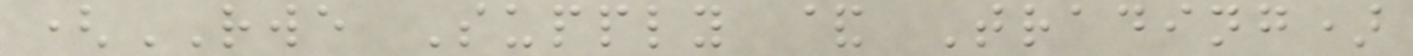(RWE Supply & Trading)
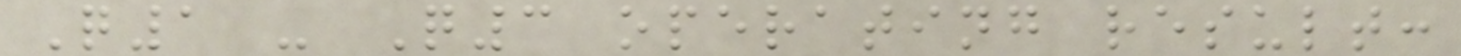Q1 - Q3 operating result:
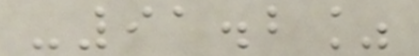-91.2%
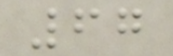67
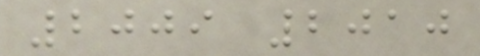2009 2010
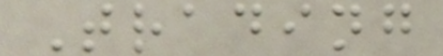Trading
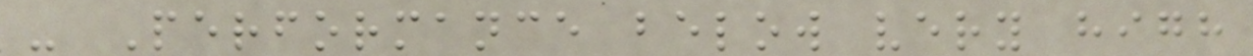- Performance below very high
